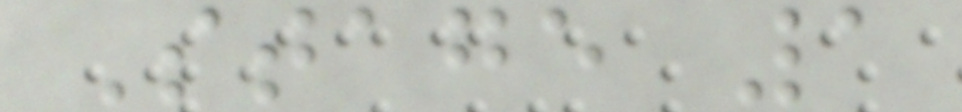Stage 1
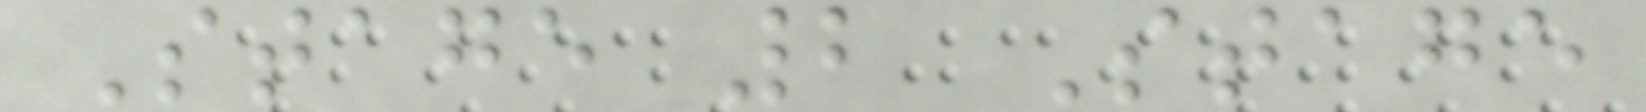Stage 2 Stage
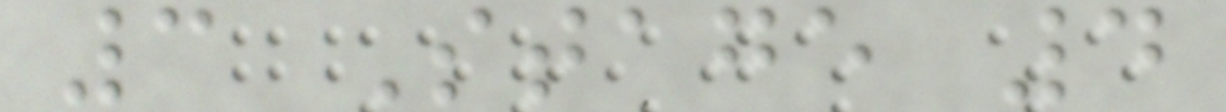3 Stage 4
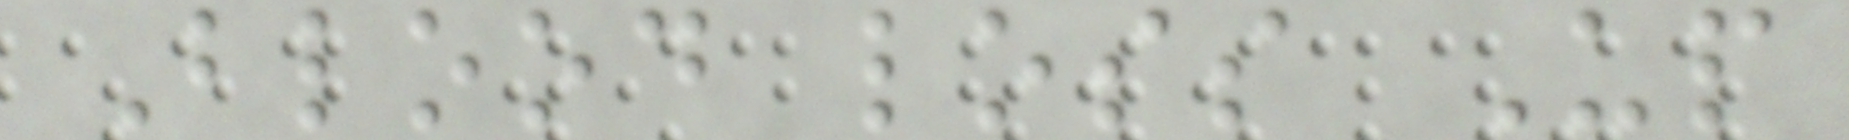Blood loss Up
